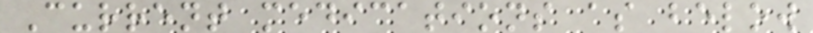Current medications as below
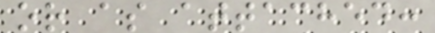or as attached:
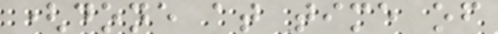(done at time of
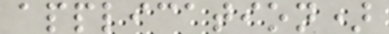application)
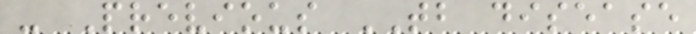- Previous TB disease
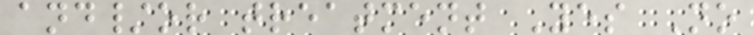and/or treatment Yes No
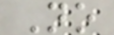No
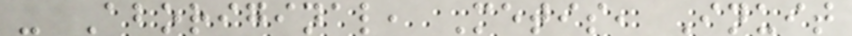- Aboriginal, Metis, Inuit
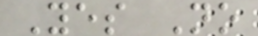Yes No
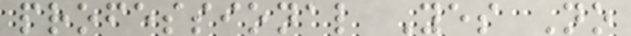professional Yes No
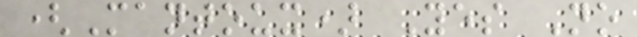(Mantoux) Yes No
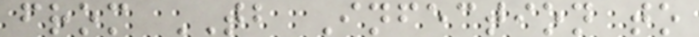from TB Infection to
